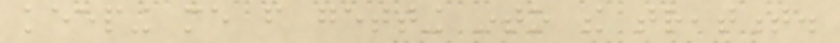keeping me from getting into the treatment.
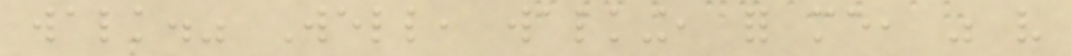walk." Well, walking, for me, was very
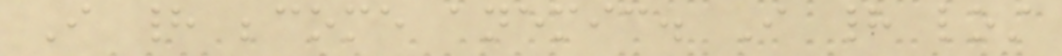I had become anemic. I had lost
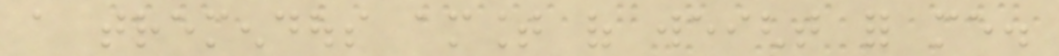a tremendous amount of weight for me.
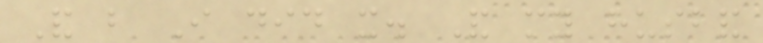And but I did it. And my husband
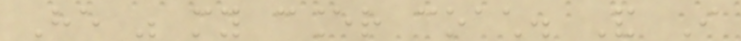He was my cancer coach. And I
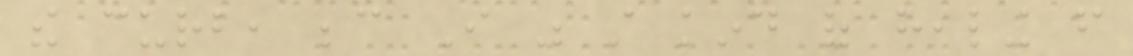the curb, because I was still kind of healing from
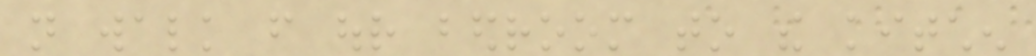not walk from our bedroom to the kitchen
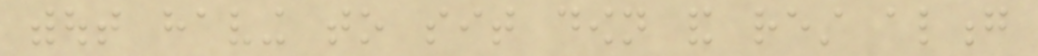without having to sit down and rest along
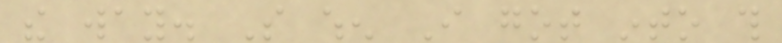the way. So when I got into this
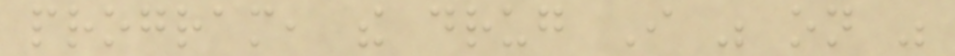program, the drug I was on was
